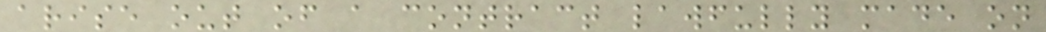arise out of a contract lawfully made on
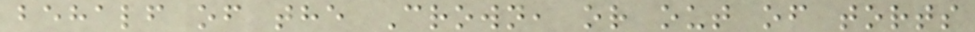behalf of the Crown, or out of torts
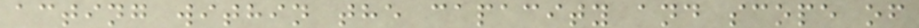acting within the capacity and scope of
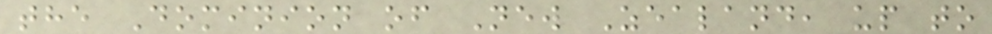the Dominion of New Zealand, up to
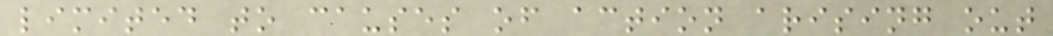limited to causes of action arising out
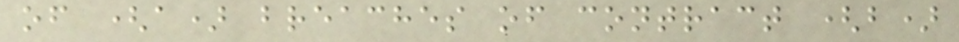of (a) breaches of contract (b)
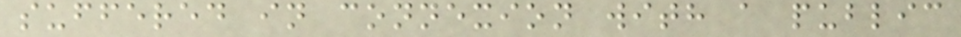suffered in connexion with a public
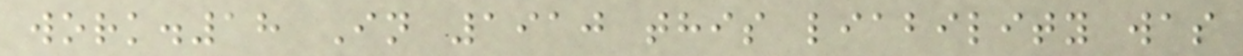work.18 In 1910 this liability was
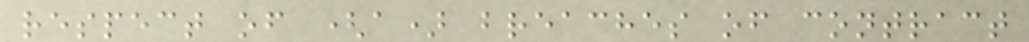respect of (a) breaches of contract
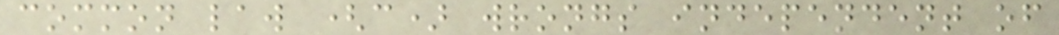common law (c) wrongs independent of
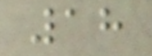18
